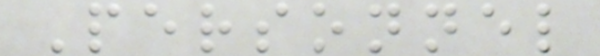Personnel
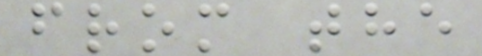from the
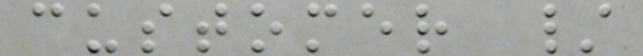customer /
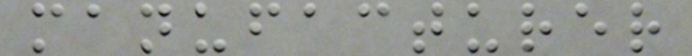manufacturer
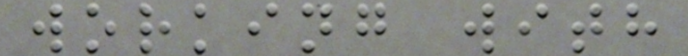working with
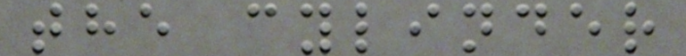the cylinder
